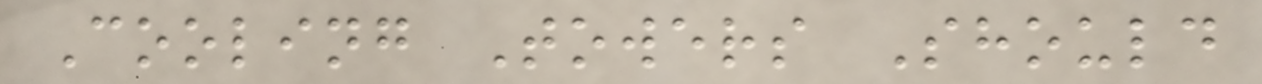Cooling Towers Should
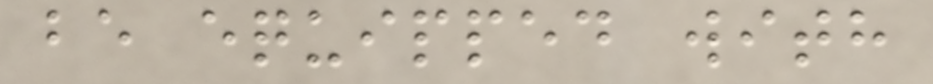be equipped with
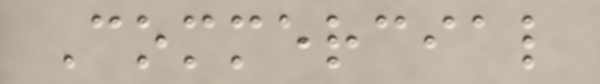Commercial
